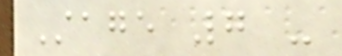Stage 7 -
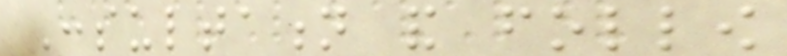Consultation and follow
